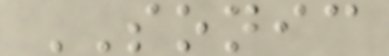SONIC
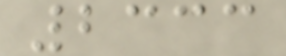2333
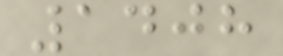1408
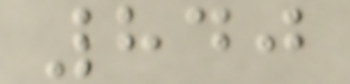840
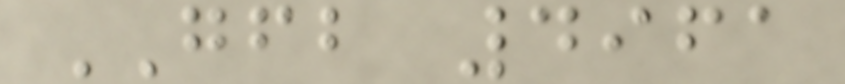GFB 4961
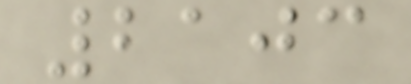2103
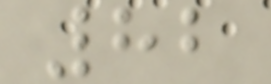82
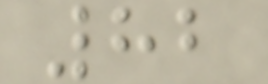82
